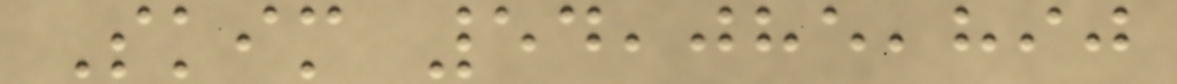Skim 54,085,890
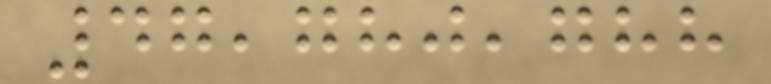47,780,788
